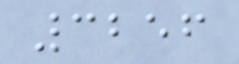3256
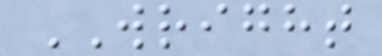WRIGHT
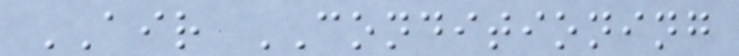AIR CONDITIONING
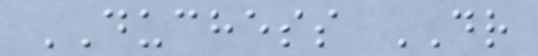DUCHESS DR
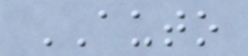AUTO
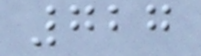727
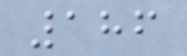186
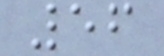56
